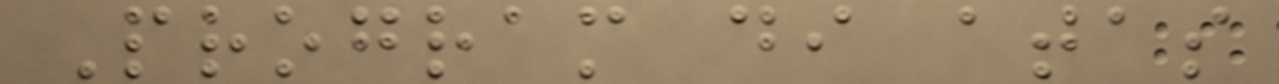Program di atas
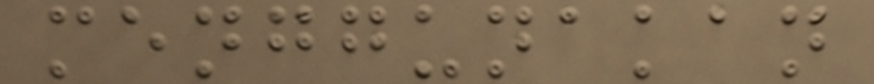menggunakan
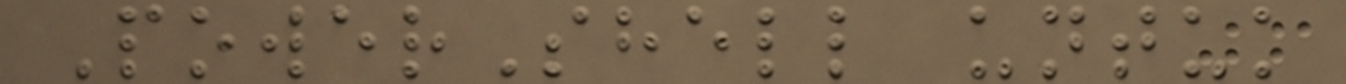PowerShell untuk
